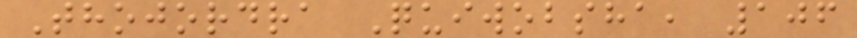Thojordra Quiwobsha, 106
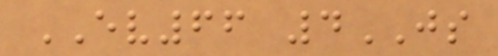EV66 4JS
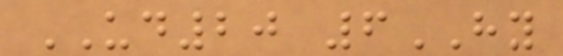UD20 6HY
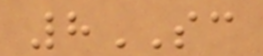8SC
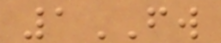1FW
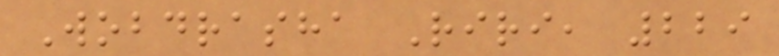Wobdrasha Riri, 229
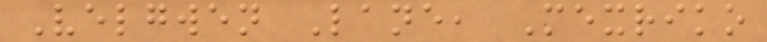Velgwen Lane, Mexriko
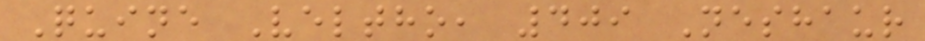Quine Veltho, 409 Neshaur
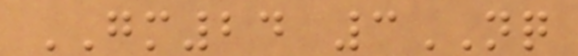GM24 3NQ
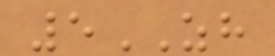5ZH
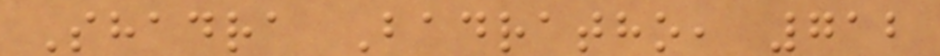Shadra Badratho, 712
